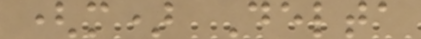(m) Delta
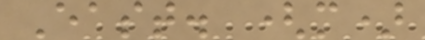East. (m)
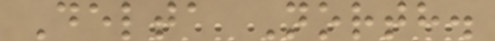Delta North.
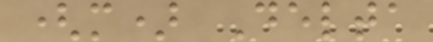(m) Delta
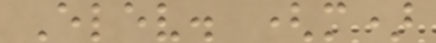Elev. (m)
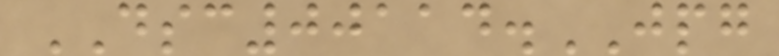DSC00114.JPG
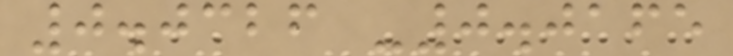0.0326 -0.0165
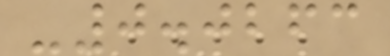-0.0263
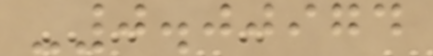-0.00974
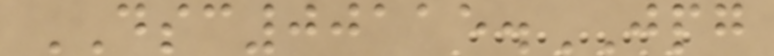DSC00115.JPG
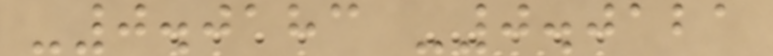-0.0183 -0.0121
